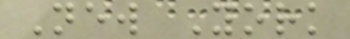New York
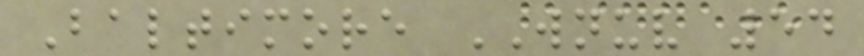Baltimore WNUV 54
